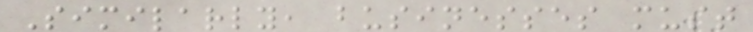Similarly, businesses must
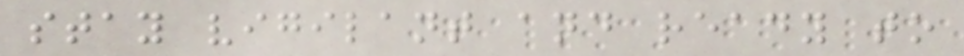stay vigilant and ready to
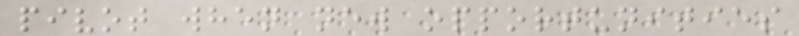pivot when new opportunities
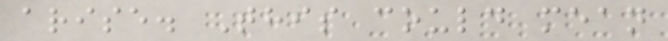arise. This could mean
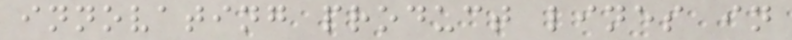innovating product lines in
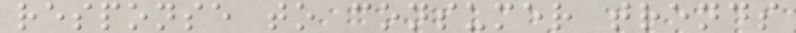response to consumer trends
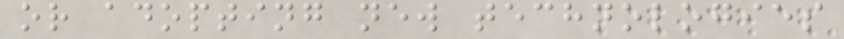or adopting new technologies
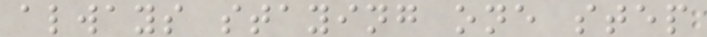always staying one step
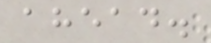ahead.
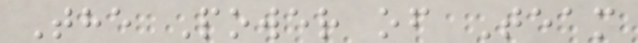The Power of Team
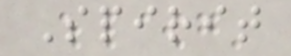Spirit
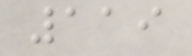119
